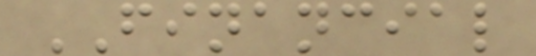FINANCIAL
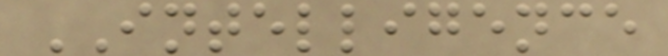INTELLIGENCE
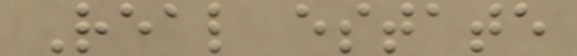Real estate
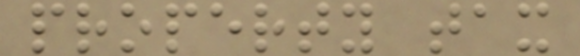property tax
